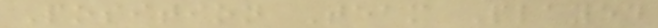Position Team Played
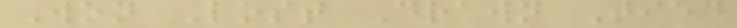Won Lost Drawn Tied
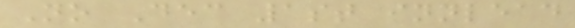No Dec 1st innlead
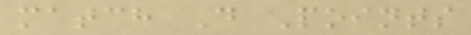match D Points
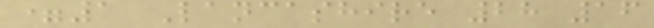=1 Lancashire 28 16
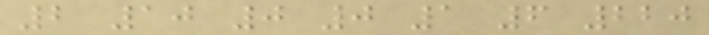2 10 0 0 1 6 220
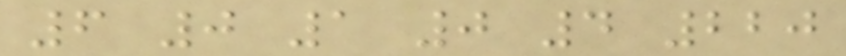6 0 1 0 4 220
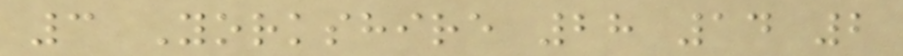3 Yorkshire 28 14 2
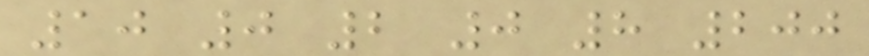10 0 2 0 8 200
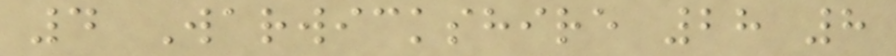4 Warwickshire 28 8
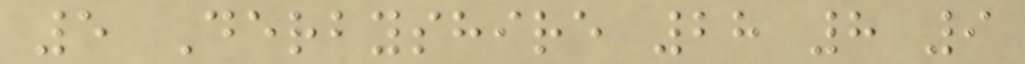5 Derbyshire 28 8 9
